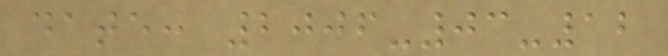date: 2006-03-12
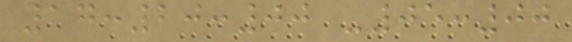17:20:00 -05:00
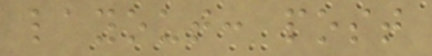layout: post
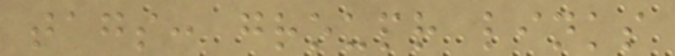tags: groupr links
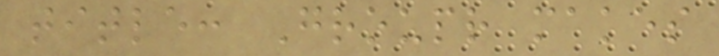title: Groupr makes
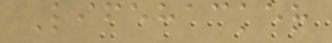Lifehacker
